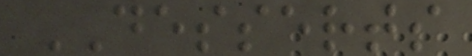DESSERTS
